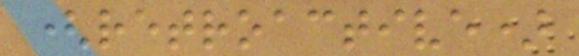(retroactive)
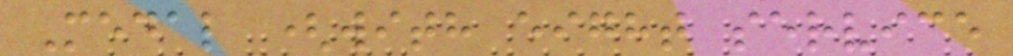Medal (with eight service
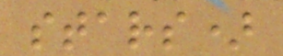stars)
